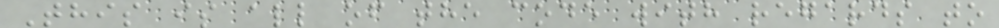This is all of the code with regards to
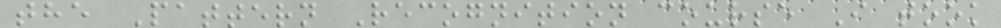the Pattern Recognition course I took
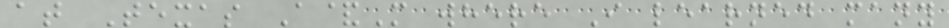at Texas A&M where I learned many
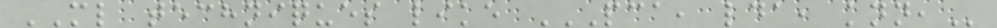ML techniques like PCA, LDA, KNN,
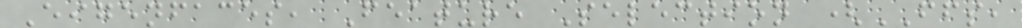Eigenfaces, Feature Selection (FFS,
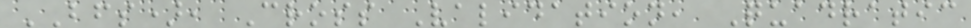BFS), Cross Validation, Quadratic
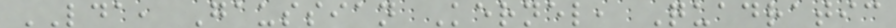LDA, Gaussian Kernel, Quadratic
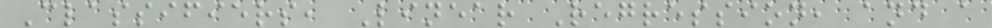Classifiers, Linear Regression, and a
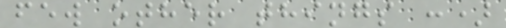few other things :)
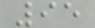95
